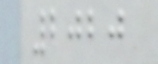2020
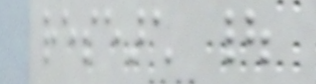research |
